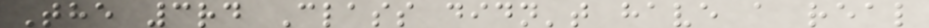The 3rd Class didn't have a real
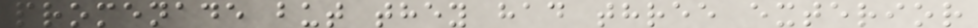promenade but they had three exterior
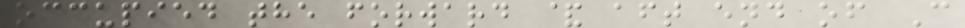occupied the forward & aft end of C
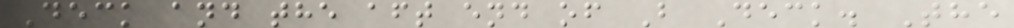Deck and the aft end of B Deck. The
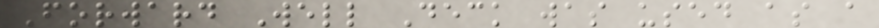Forward Well Deck was used as a
